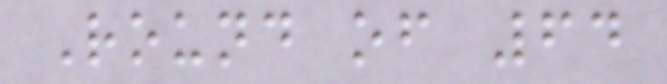Round of 64
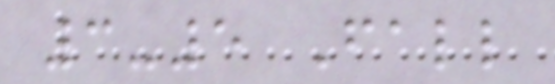3-5 Fall
